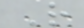R
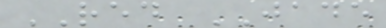RED JADE
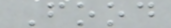Food
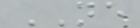NE
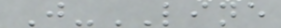J-LINE
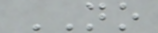NO
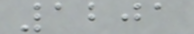1201
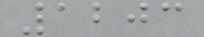1203
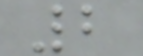2
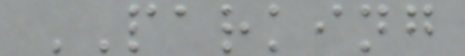PARKING
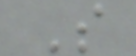S
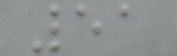51
